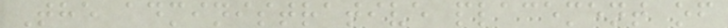The administrative placement of
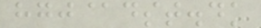hgj@dst.dk
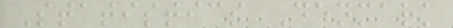Statistics Denmark
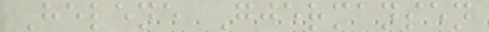Helene Gjermansen
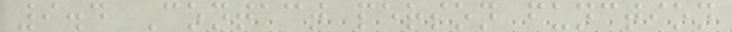9.4 Contact person function
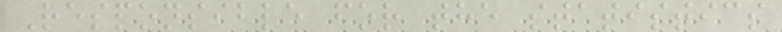Responsible for the statistics
